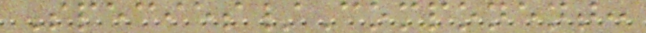Species/Component:
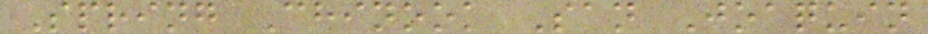Spring Chinook San Joaquin
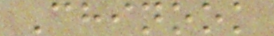Chinook
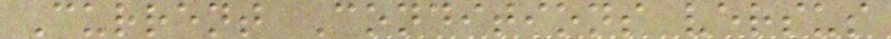Current Conditions versus
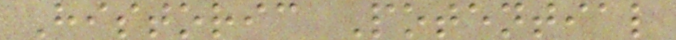Historic Potential
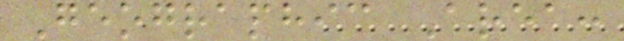Geographic Area:
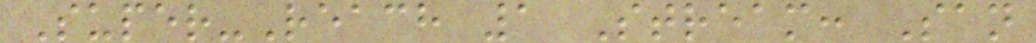Super-Reach 1 Stream: San
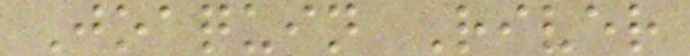Joaquin River
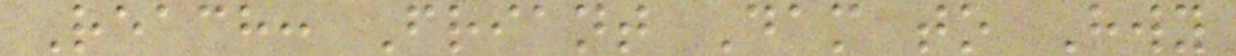Reach: Friant Dam to Hwy
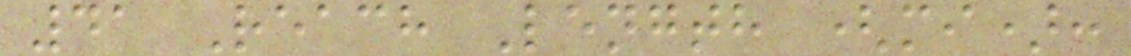41 Reach Length (mi):
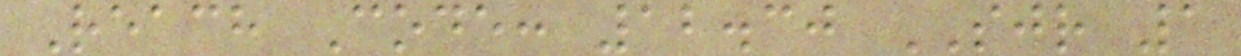Reach Code: 12.30 SJR 1
